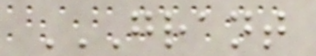GRANT
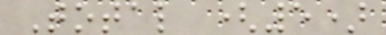Total (5)
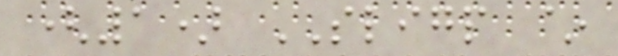(1) SLIGP ~
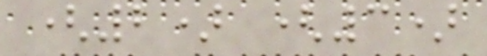(2) (3)
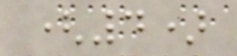(4)
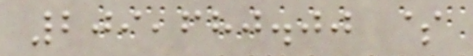209,680.00 $
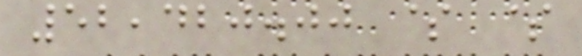52,420.00 $ $
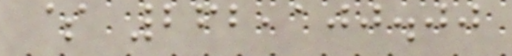$ 262,100.00
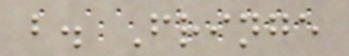b. Fringe
